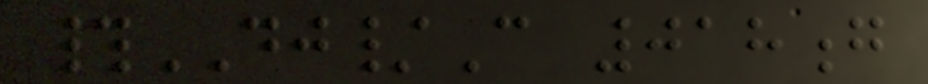#DJ/C 018g
